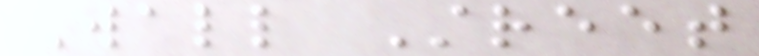Wall Street
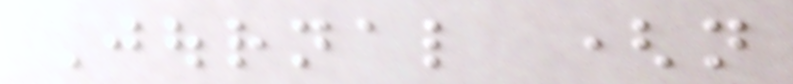Journal (not
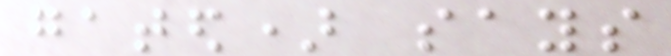gated) says
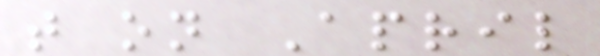that on April
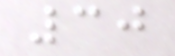30
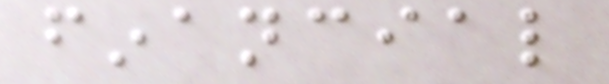financial
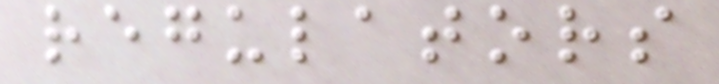regulators
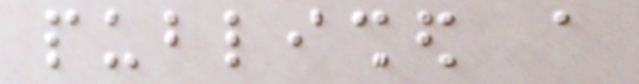published a
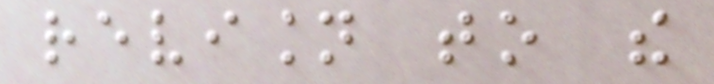revision to the
